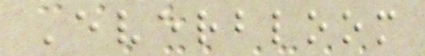Everbloom
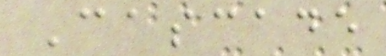Cascade
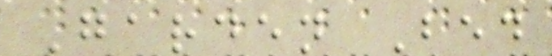Garden Bed
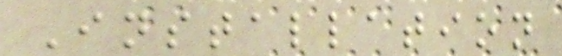Installation
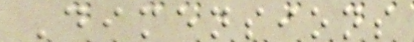Dimensions
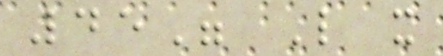45" L x
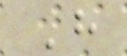H
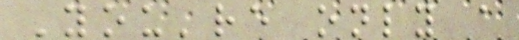You're only a
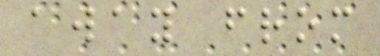away from
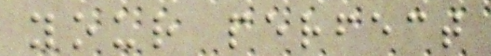your perfect
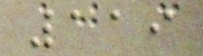119
